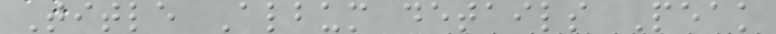Title Album details Peak
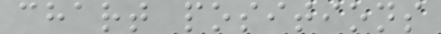chart positions
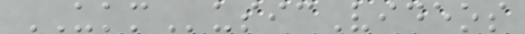UKMusicVideos
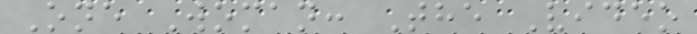One Woman: The Video
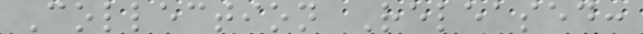Collection Released:
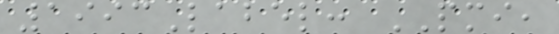1993Label: PMI,
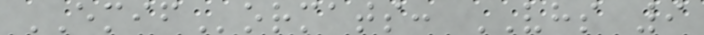EMIFormats: VHS 9
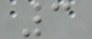3
